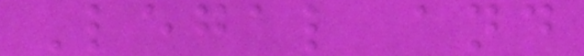Legal and
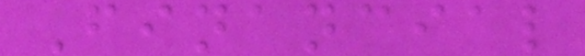Financial
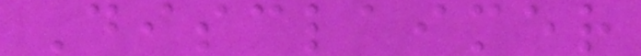Disclaimer
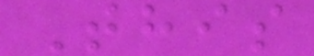This
